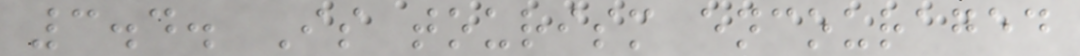3.4. Is tourism encouraged
